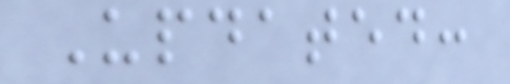Updated:
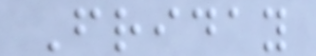Friday
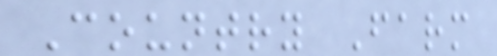Country Farm
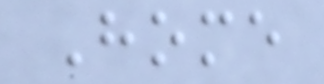Home
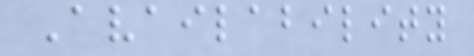Availability
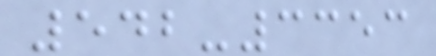542-3353
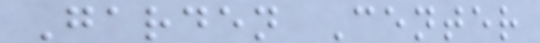Garden Center
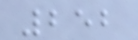252
